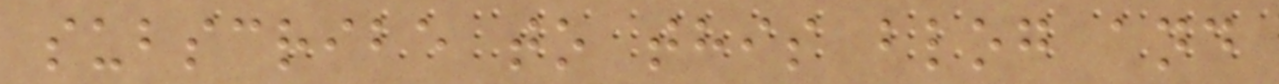subscribe to this blog and
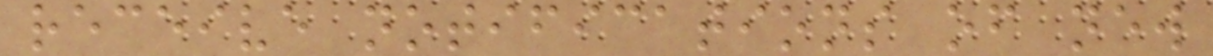receive notifications of new
